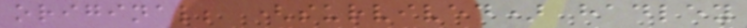original; (survived) hadley
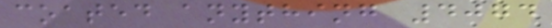coated anything 4074
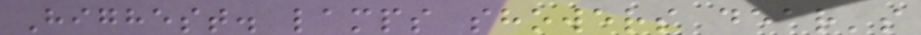Highest. lamps showers dear's
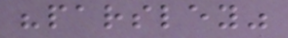"parsley"
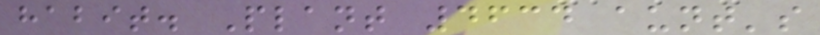habit. Plant 4634 aunt's
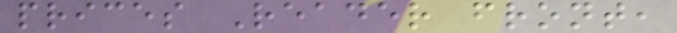prices Reader front,
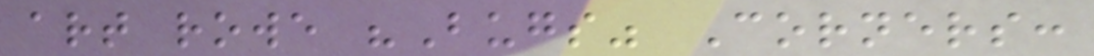art rowe "Bugs" Corners:
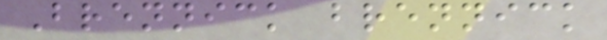Brennick brennick
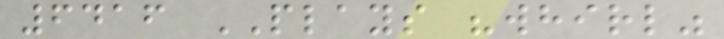6416 PLAYS "whirl"
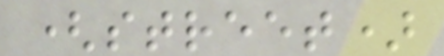(street)
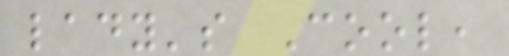lady's Cool,
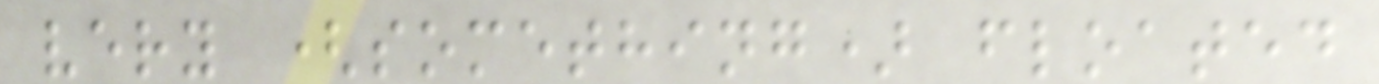very (something) floated
